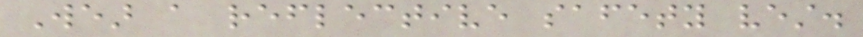Wear a reflective safety vest.
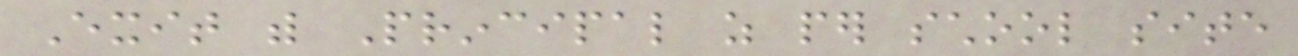Exit with Principal as per school site
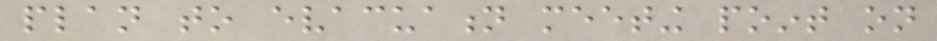plan to evacuation meeting point on
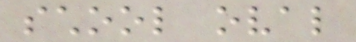school oval
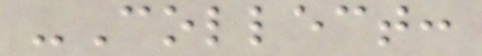-Collect:
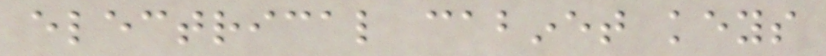electrical cabinet keys
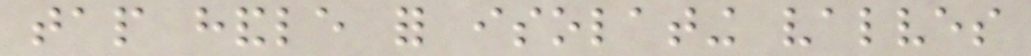tap handle for isolating valves
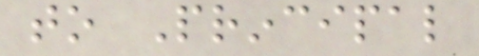to Principal
